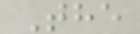The
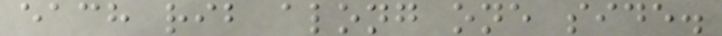each rib along one side.
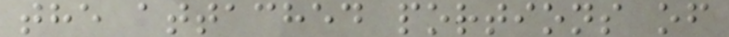the attached portions of
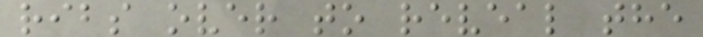ribs over to reveal the
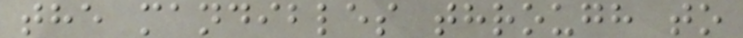the mandibles through to
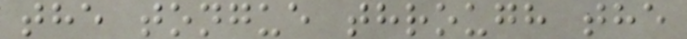the tongue through the
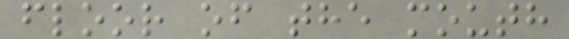floor of the mouth
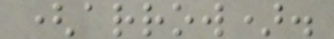(arrow).
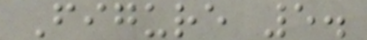Figure 5.
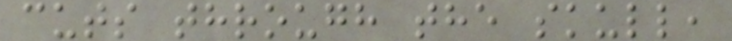cuts through the skull,
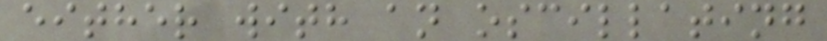either with an oscillating
